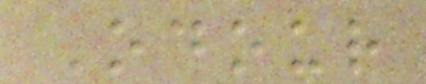Odour
